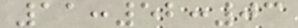11:52:03
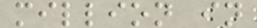million in
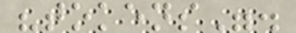"tokens".
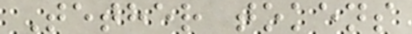Tether tokens
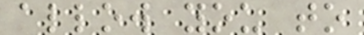allow you to
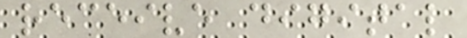receive digital
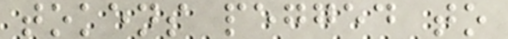tokens pegged to
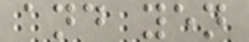and yen
